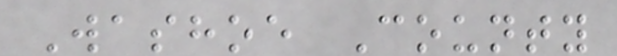Washoe County
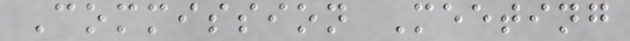Commission Meeting
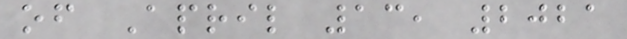of April 13, 2021
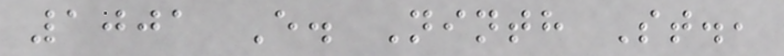1001 E. Ninth St.,
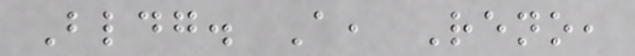Bldg. A, Reno,
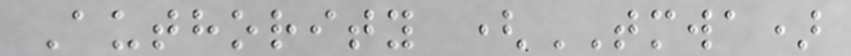Authority (TMWA)
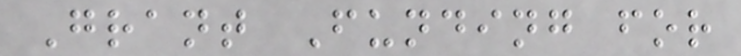Grant Funding for
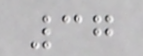37
